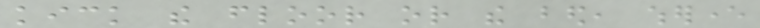kick the floor or the bed, wherever
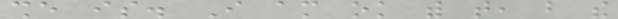she is. I am ok with that, but the
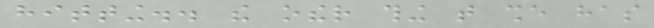hitting.. the other thing that she has
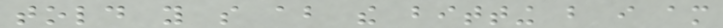told you so about the bitting but i am
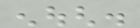enough.
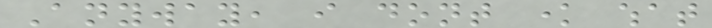Anyway, i dont know what
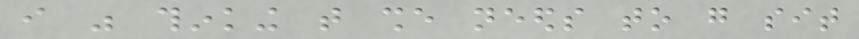i was thinking that she needs to go sit
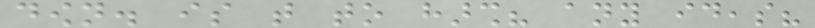down. is that to harsh? any ideas?
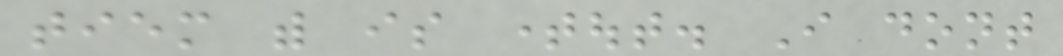tiem with is timeout. I dont
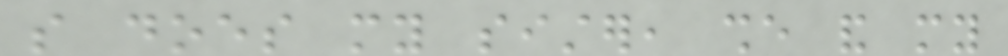so does my sister, she and my
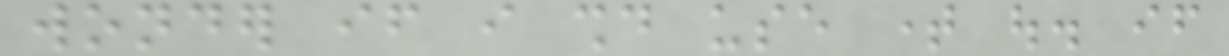wonder if i should use time out. if
